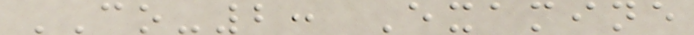CO-2: Examine
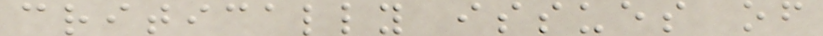critically issues of
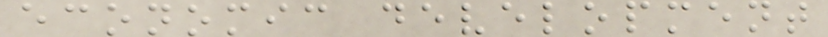economic development
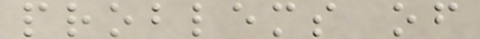problems of
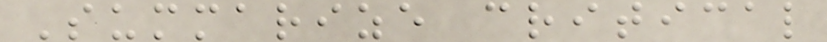Summarize critical
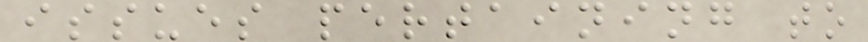issues pertaining to
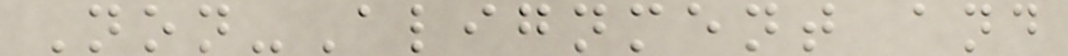Non-Alignment and
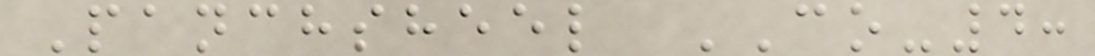Panchsheel CO-4:
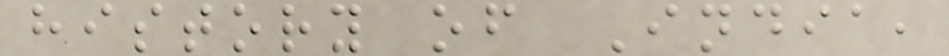history of India,
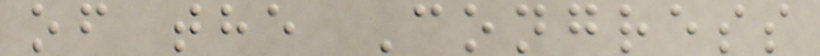of the Congress
